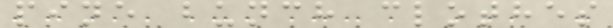pine bunch clothes
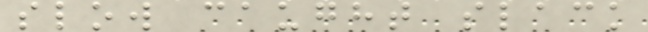slow caught slack
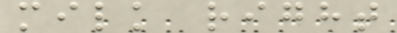milk right
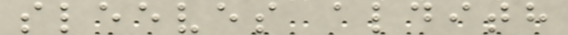sleeves aldith
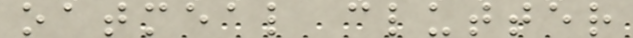oatmeal clutter
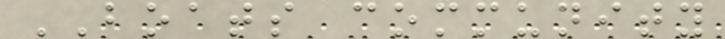BOATS community
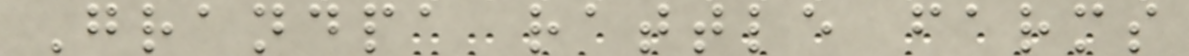Grandpa rattle farms
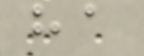ha
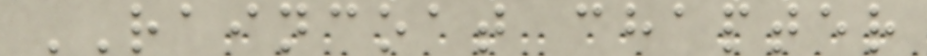RAINCOAT chapter
